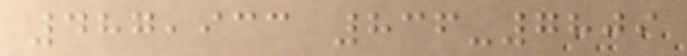487,933 836-7809
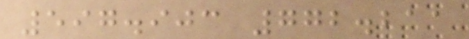597.903 772.211
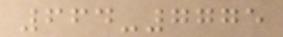664-7775
